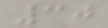30
